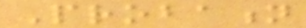Probation
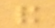and
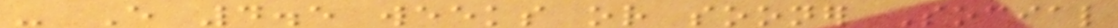- Every 4.5 weeks or sooner Social
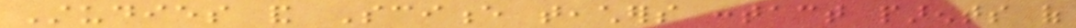Studies and Science teachers contact parents of
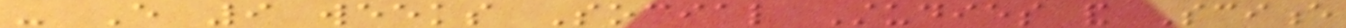- Every 9 weeks Social Studies and Science
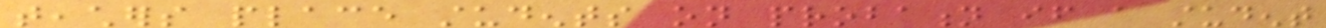teachers place students on probation if a student
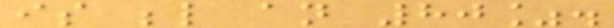is below an 80%.
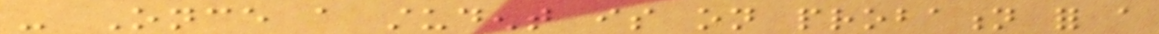- Once a student is on probation for a
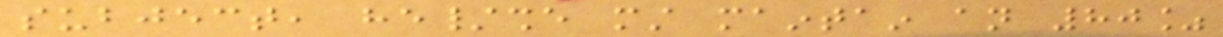subject, he/she must maintain an 80%
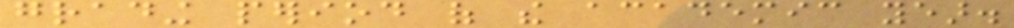grading period of the academic year.
